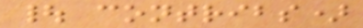| contribs)
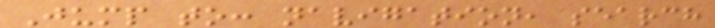Jump to: navigation, search
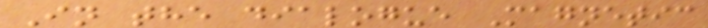In the dialogue Magnetic
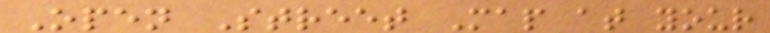Open Street Map at your
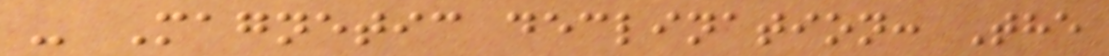- Magnetic declination: The
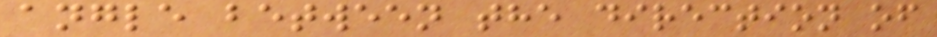angle between the direction of
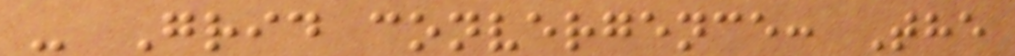- Grid convergence: The
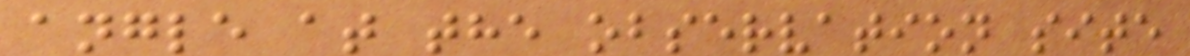angle at the observation site
